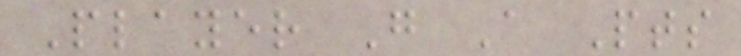Player G A Pts
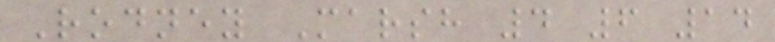Rodney Marsh 4 6 14
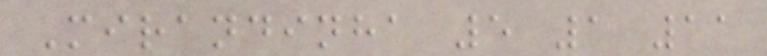Mirandinha 5 1 11
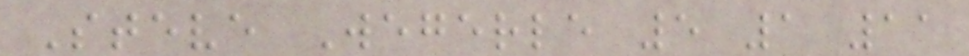Steve Wegerle 5 1 11
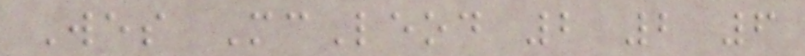Wes McLeod 2 2 6
